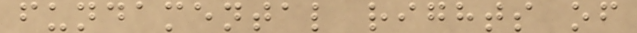fundamental rights of
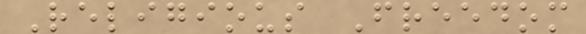Religious Freedom
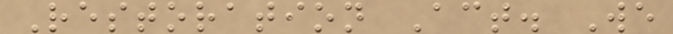Restoration Act. We
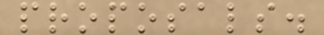proposals.
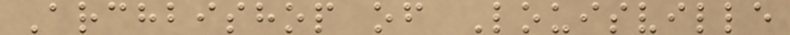Archbishop of Louisville
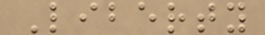Liberty
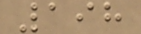198
